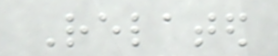Related
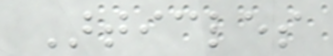Articles
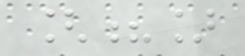[?]
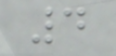4
